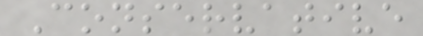Conservative
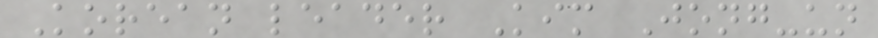Korean leader Kim Jong-un
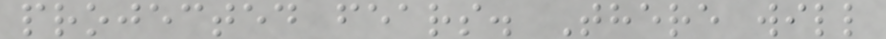projected fears. There will
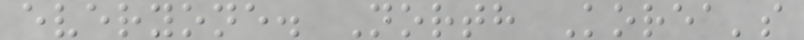everyone. North Korea's
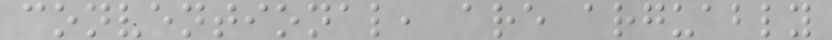conventional, are arguably
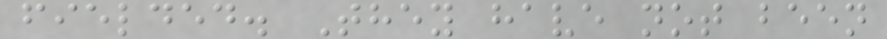fielded. They have not been
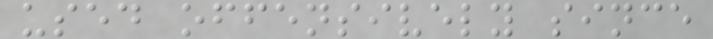used offensively since
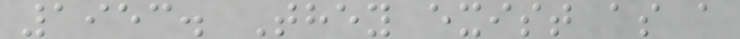1953. They exist as a
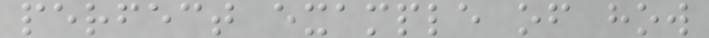perfect example of how
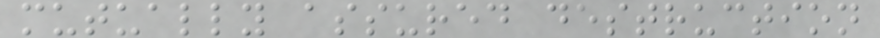mutually assured destruction
